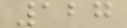127
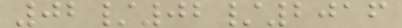02/02/2016
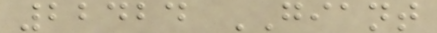22424 GIANT
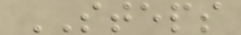STEPS
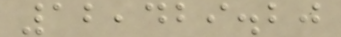12,429.20
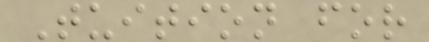Tuition for
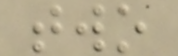two
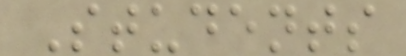Students
